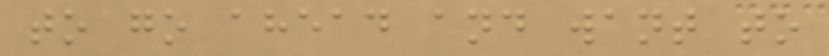to go ahead and want to
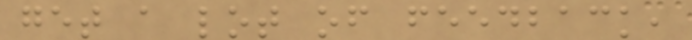get a lot of feedback,
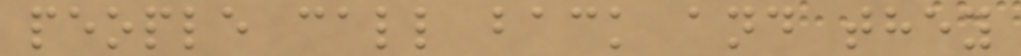people call back and they
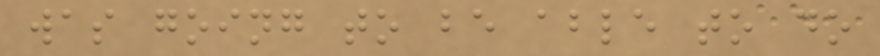was going to be able to do
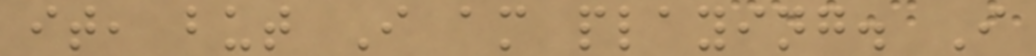it, but I am playing. I
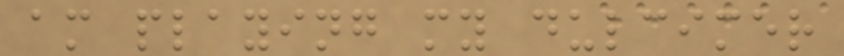am playing my dulcimer
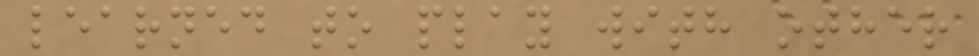learned to play with other
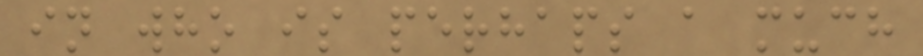in who is perhaps a much
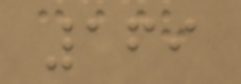169
